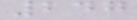247
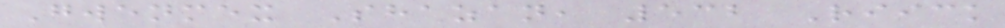Gwenmex Shazan, 532 Riick
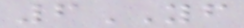6YF
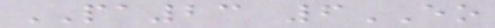PA23 6EO
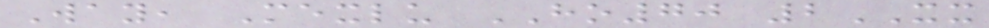Way, Mexlu HO70 2XX
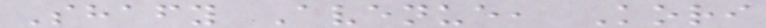Shafy Avenue, Kori
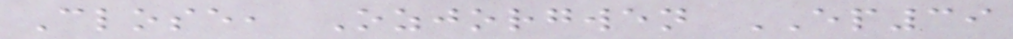Close, Ozjorgwen EP39
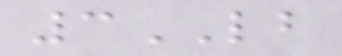3LB
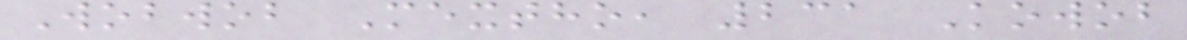Wobwob Mextho, 231 Kowob
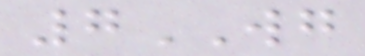7WG
